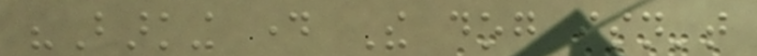"Barking day The dog isn't
